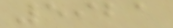5921
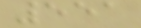551
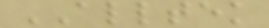ALLTEK
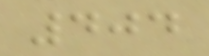404
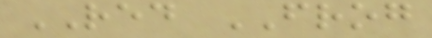RED FROG
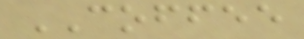COFFEE
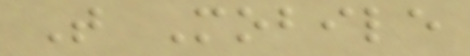T Mobile
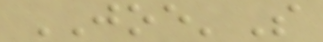JOE'S
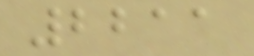2211
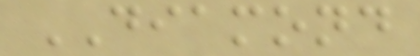DIAMOND
